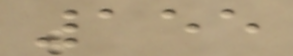155
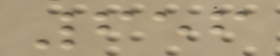656
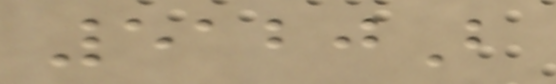5120B
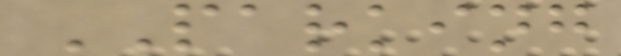PARKING
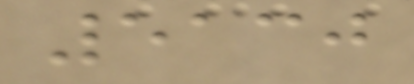5130
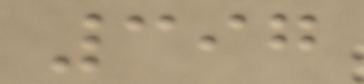397
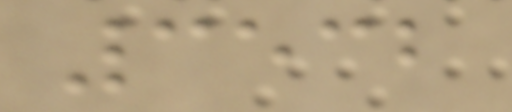3532
